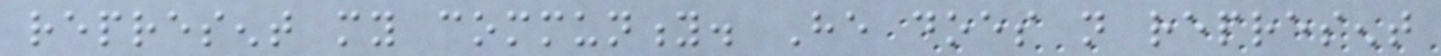represent my community. He does not represent
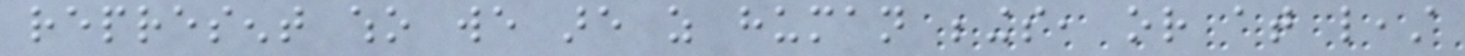represent who we are as human beings, or at least
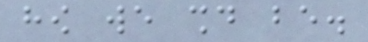how we should be.
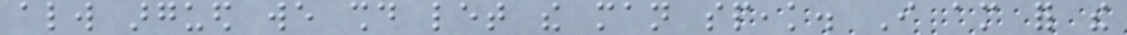always argued we should let the man speak. I am for the
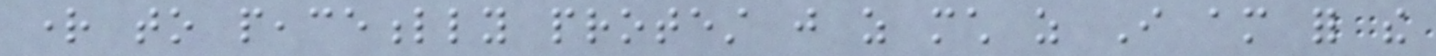right to peacefully protest just as much as I am for the
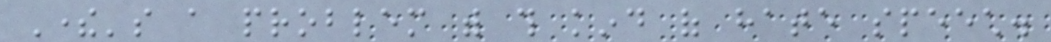There's a problem with this kind of hate speech.
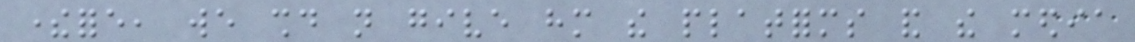therefore, we should not give him the platforms and the media
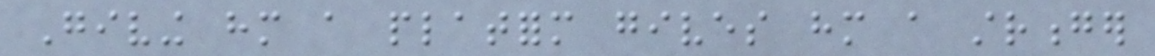Giving him a platform gives him a stronger
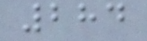284
